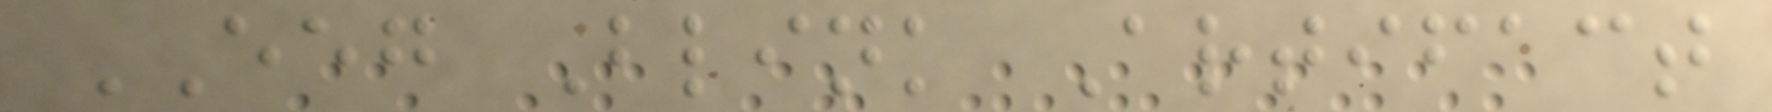EEG Blink Artifact
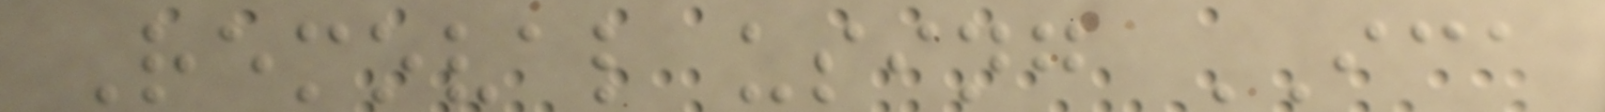Removal using ICA
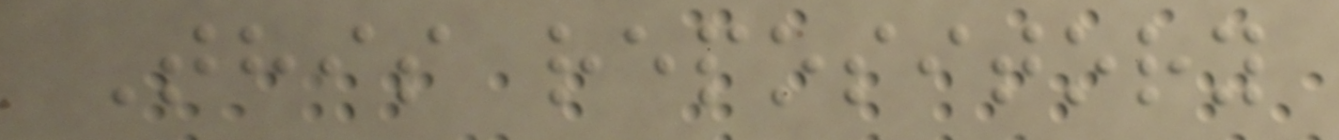This repository
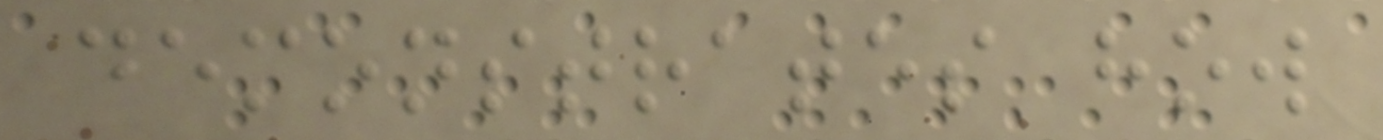demonstrates how
